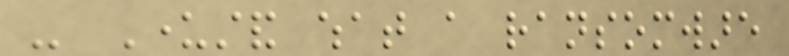- Understand what a ransomware
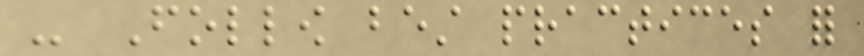- Follow best practices for
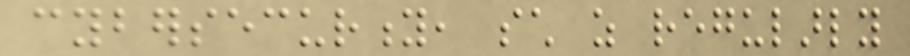cybersecurity, such as regularly
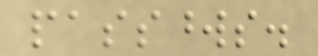passwords.
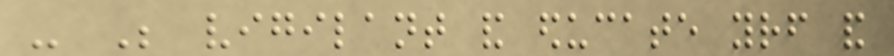- Be vigilant and educate yourself and
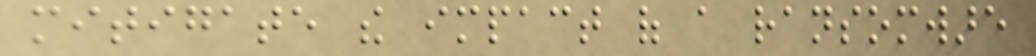mitigate the impact of a ransomware
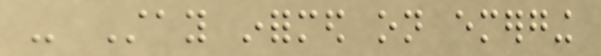- Stay informed on emerging
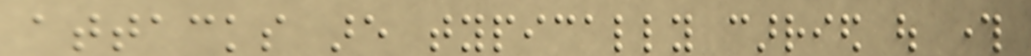attacks are typically carried out through
